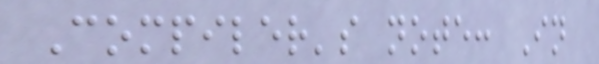Compiler's note: In
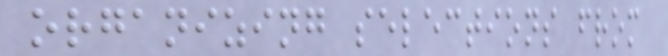organizing selections from
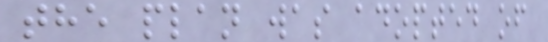the plan was adopted of
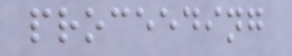proceeding
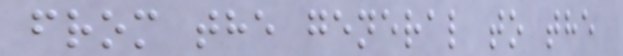from the general to the
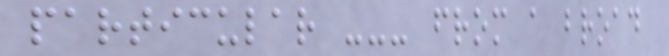particular --- from a broad
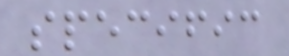specific
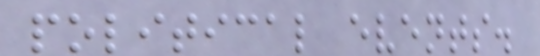political events.
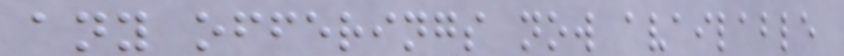any offerings now available
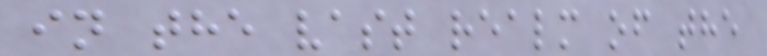in the vast realm of the
